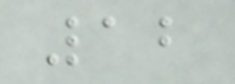12
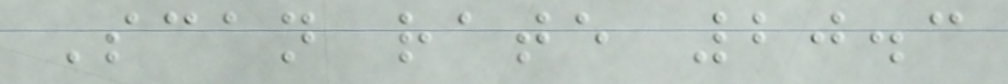Scan rate 20.3
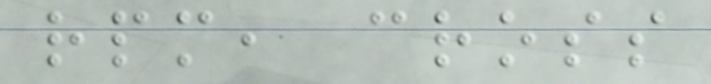rpm, cross
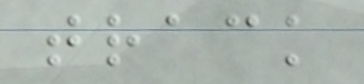track
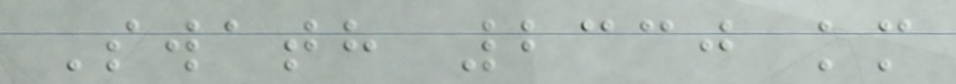Swath 2330 km
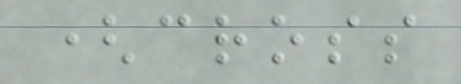(cross
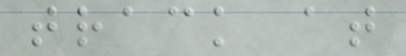track at
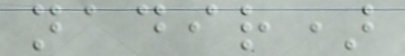nadir)
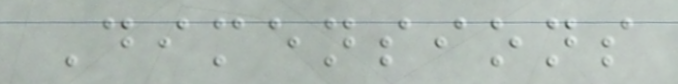Dimensions
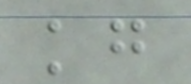kg
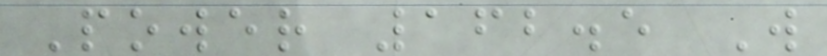Power 162.5 W
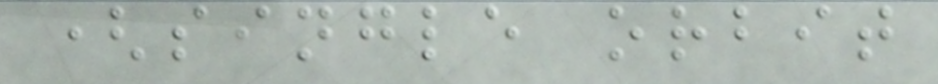(single orbit
